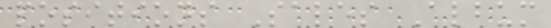positions Sales Album
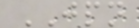JPN
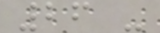26 -
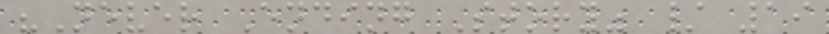"Never Ending Story" / 19
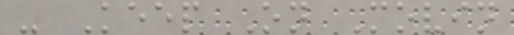- Keep On Movin
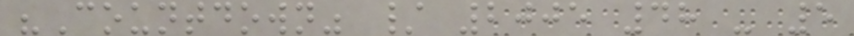"Countdown" / 2005 48 - 5
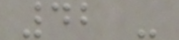42 -
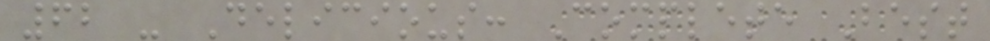62 - Delicious: Complete Best
